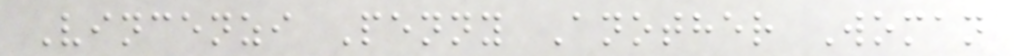Vincenzi Penny Another Woman
